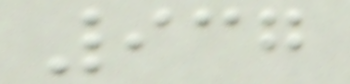937
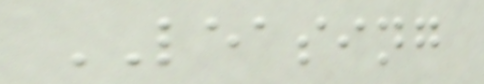LEASING
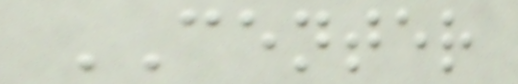CENTER
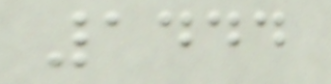1444
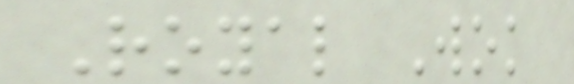Royal Wok
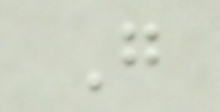G
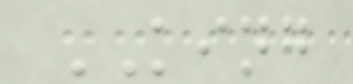KING
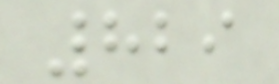829
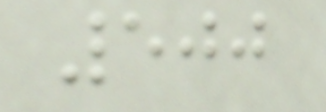500
